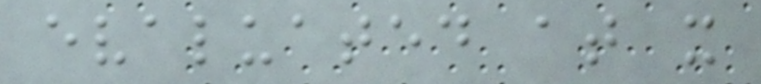evaluated at x
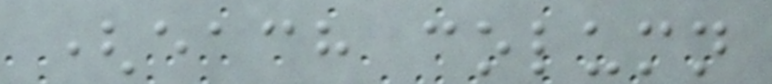(each column
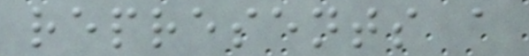represents a
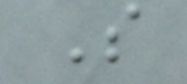S
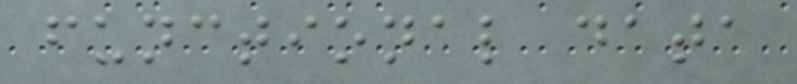functional data
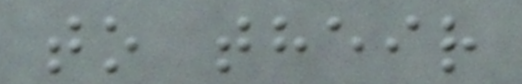to their
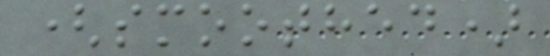(smoothed)
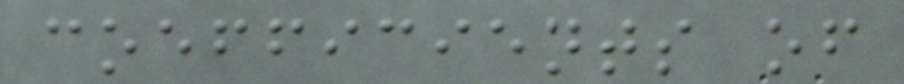coefficients of
